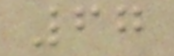67
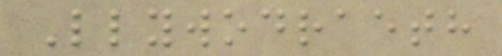Llywodraeth
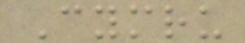Cymru
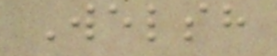Welsh
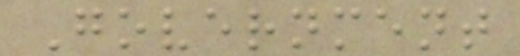Government
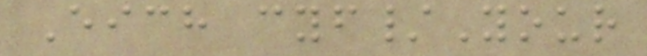Eich cyf/Your
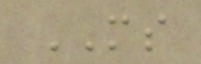MS
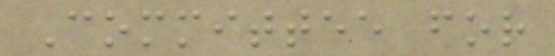Committee for
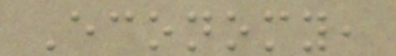Economy,
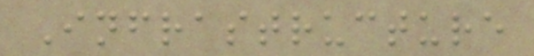Infrastructure
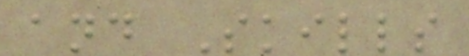and Skills
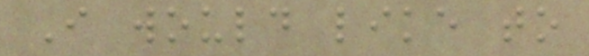I would like to
